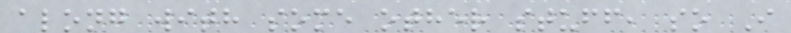along with some other stuff, so I
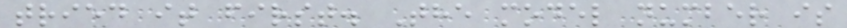tried it first. The model number is
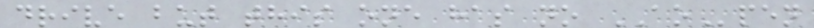drive but this one has no AOpen
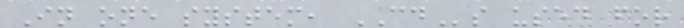In one system, CDs used for
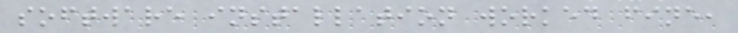software installation worked fine,
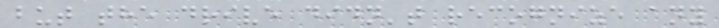but the drive didn't recognize any
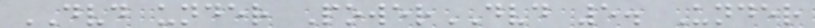DVD under PowerDVD 5. Under
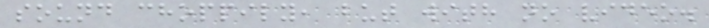sound choppily, but with no video.
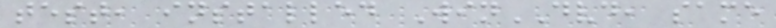test, installed WinDVD, same
